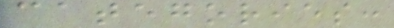categories:
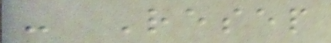- Resep
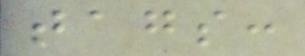tags:
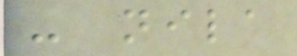- nila
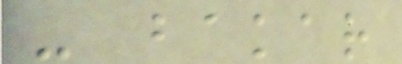- bakar
